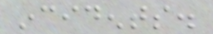incidents.
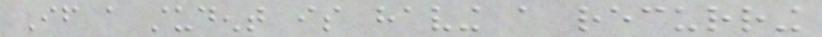If a student is having a recurring
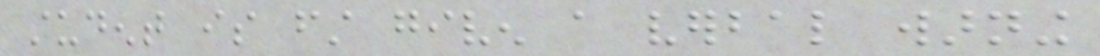student is first given a verbal warning
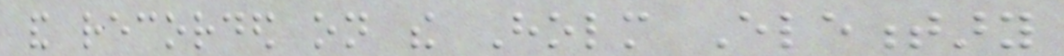and recorded on the Holm Elementary
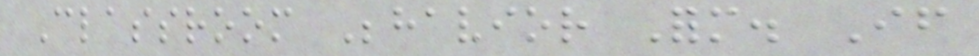Classroom Behavior Form. If
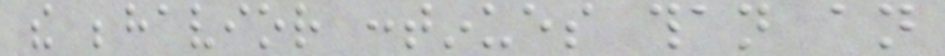the behavior continues than an
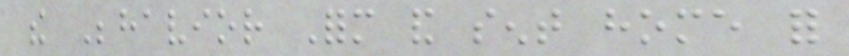the Behavior Form and sent home for
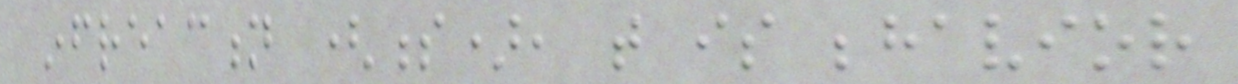infreaction (s), that is behavior
